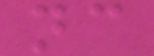nc
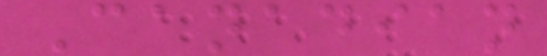Canadian
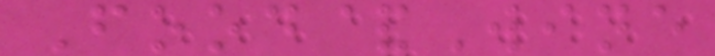Food&Wine
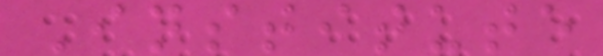Institute
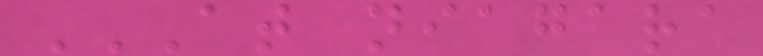AT NIAGARA
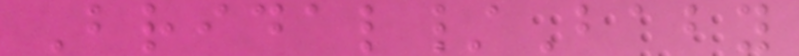Bridal/Baby
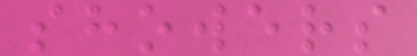showers
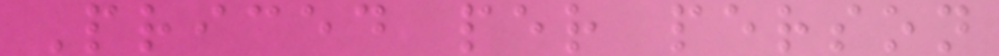Priced per person
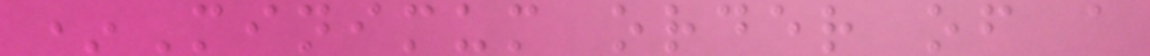*Minimum order of a
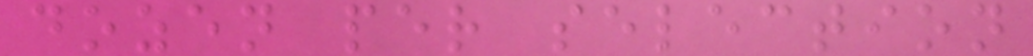dozen per selection
